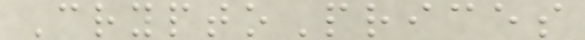CryptoPrices
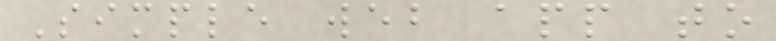Simple web app to
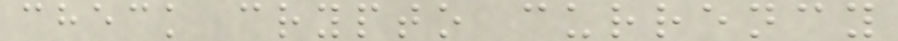check crypto currency
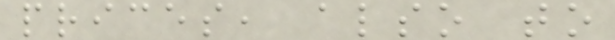prices, also to
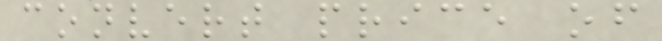convert price of
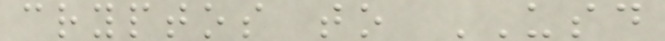cryptos to USD
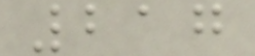217
